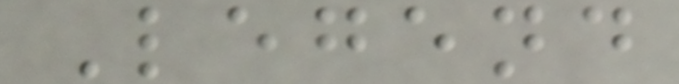Legend
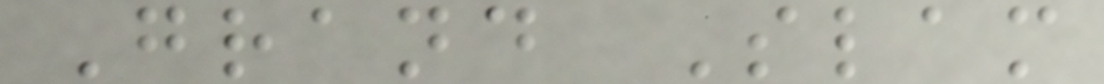Grand Slam
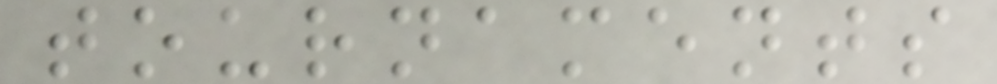tournaments
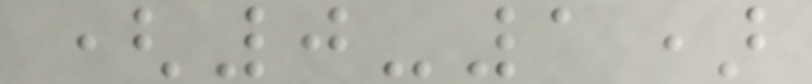(0-1)
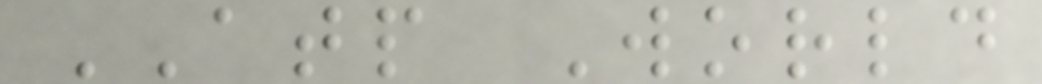ATP World
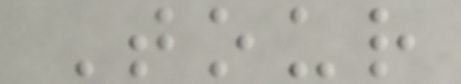Tour
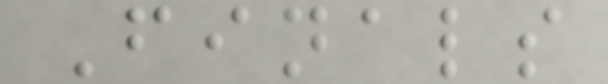Finals
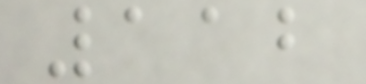112
